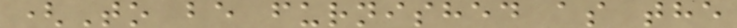(To be furnished as the
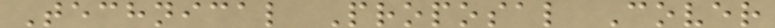Technical Proposal Cover
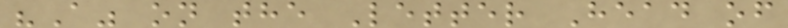"A" on the Letter Head of
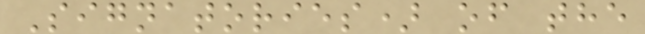Signatories) of the
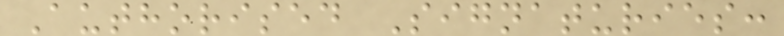Authorised Signaturies:
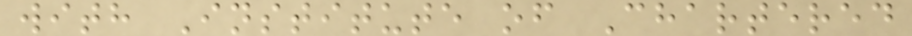with Institute of Chartered
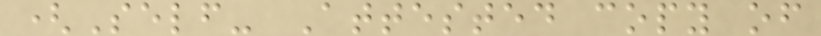(Self- Attested copy of
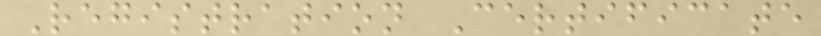Registration Certificate
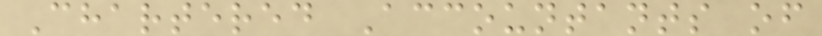Chartered Accountants of
